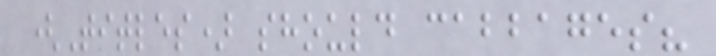(Titles) should cabbages?
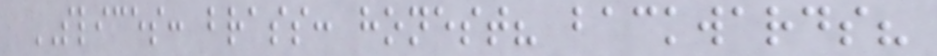SLICES: brass: honest? backwards?
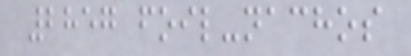2857 foil-nachos
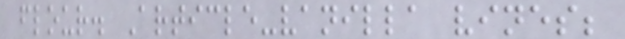flour. Article-vanilla vines;
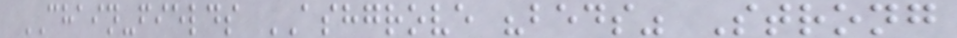CHAIN-fields ASHGROVE "beds" Strong
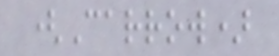(Carrow)
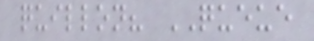quillon? QUEUE
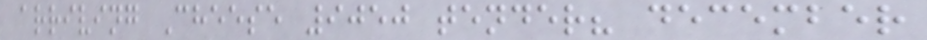arriving Cheese 9050 tender? december
